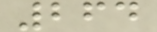264
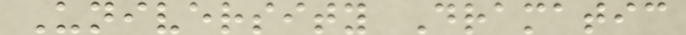University Dramatic
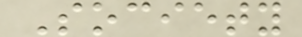Society
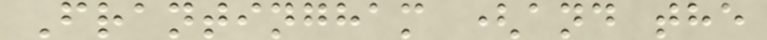Frantingham (and the
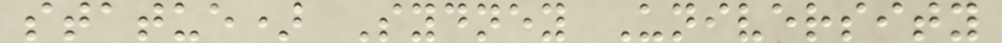statue) Sydney University
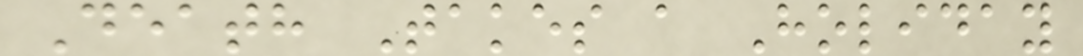Death Takes a Holiday
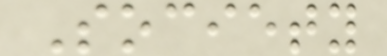Society
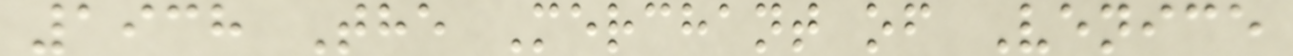1938 The Merchant of Venice
